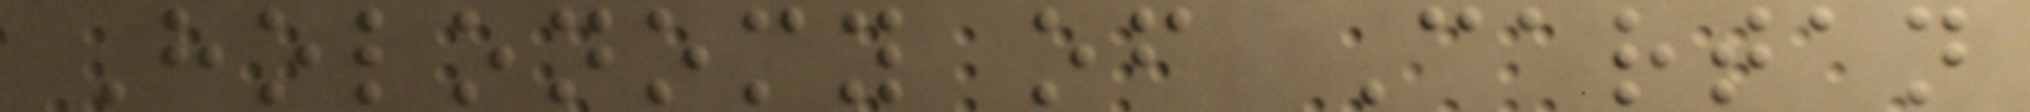Holonomy of Cartan
